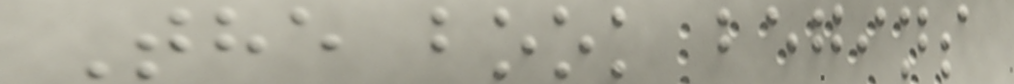The book begins
